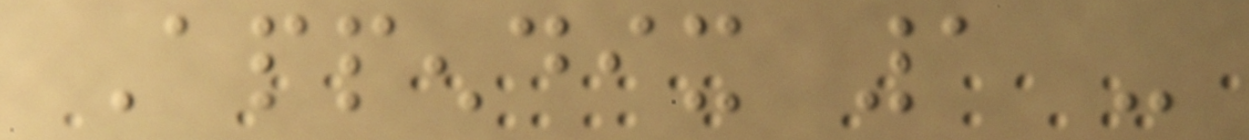Appendix 1 -
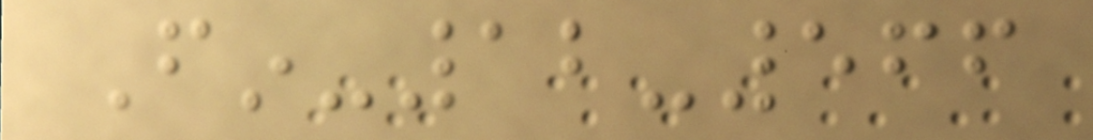Fin-12-566
